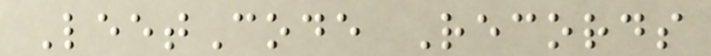LeetCode Records
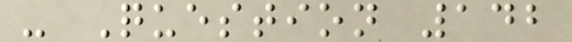- Question 142
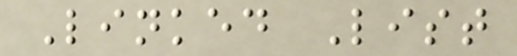Linked List
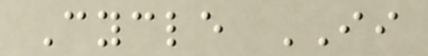Cycle II
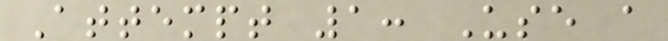Attempt 1: Use a
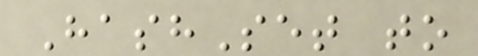HashSet to
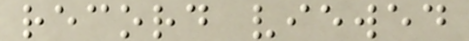record viewed
